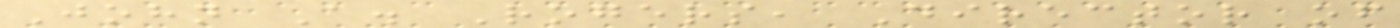John A. Rogers, Director of
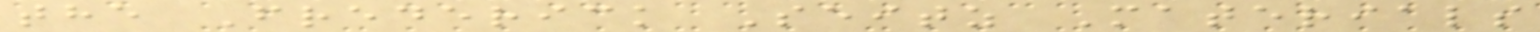the Frederick Seitz Materials
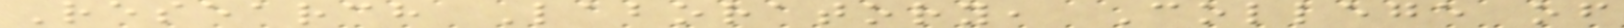Research Laboratory, College of
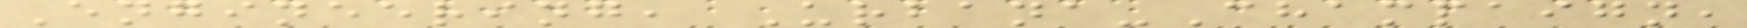Engineering, Urbana-Champaign,
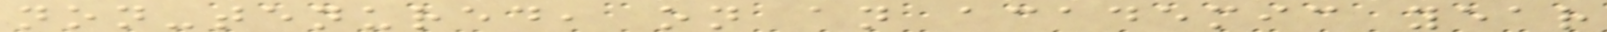non-tenured, on an academic year
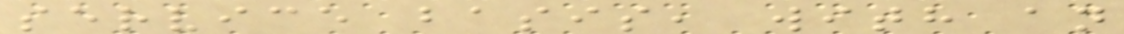service basis, with an
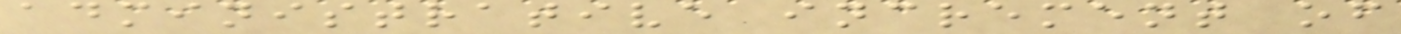administrative increment of
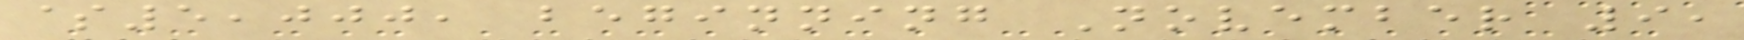$5,000, beginning November 9,
